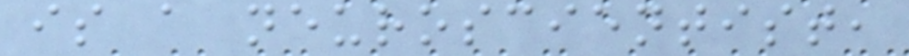is a neuroscientist,
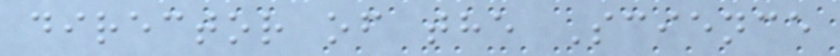director of the Science
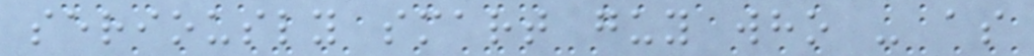seriously smart guy who - as
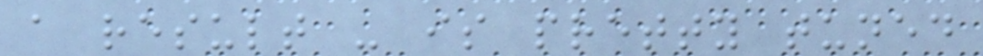a result - is pretty tuned
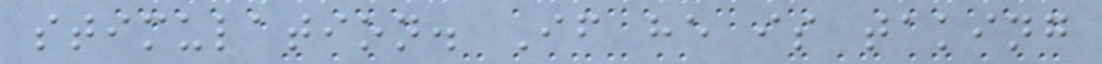stimulation. If he is taking
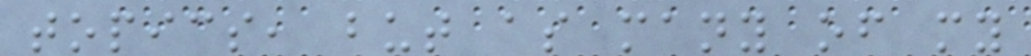topics, but as many of my
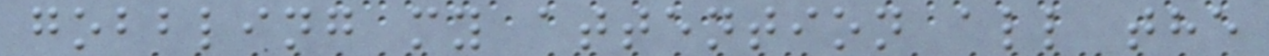gobbling my attention all the
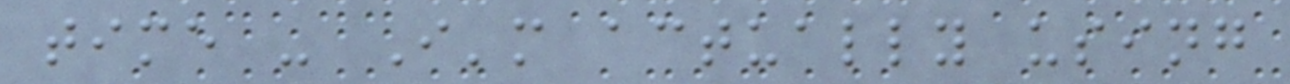time - I'm actually using
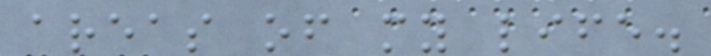areas of my life.
